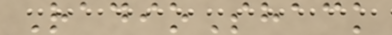RadioShack
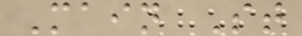Main St
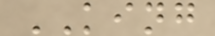KING
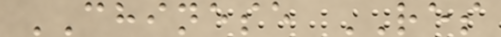CHINESE RES
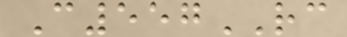C557RC
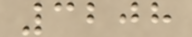3208
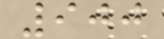900
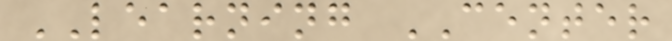LEARNING CENTER
